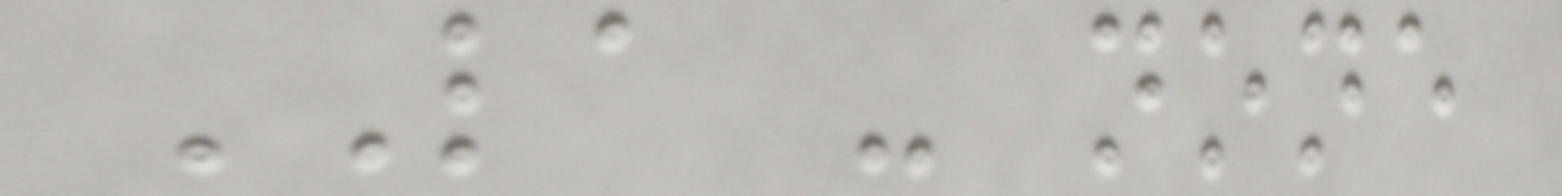LA - none
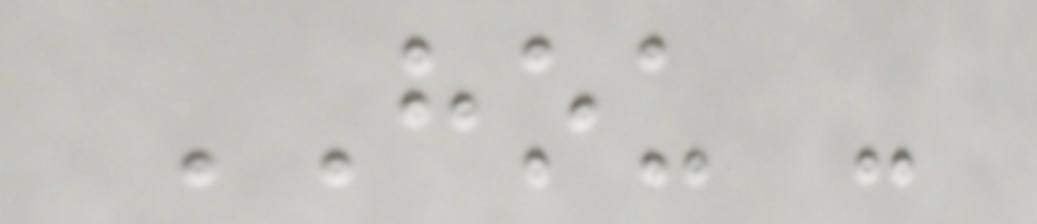HOU -
